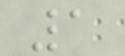1
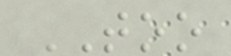TOO
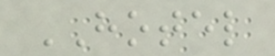HOTEL
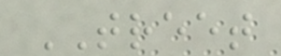TREET
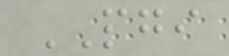PGI
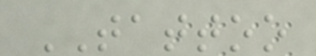TATTOO
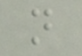n
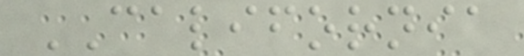CALIFORNIA
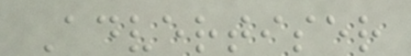Advertiser
